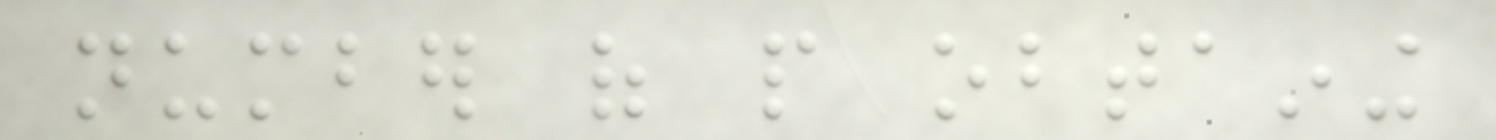number of people obtaining
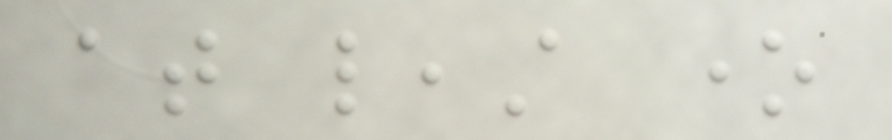at least one
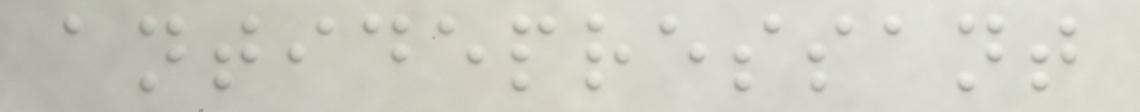antidepressant
